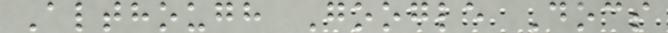Although Google Docs
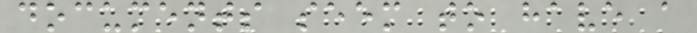documents seem to have a
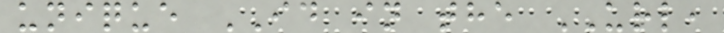unique ID in the URL,
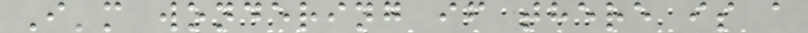I'm wondering if there is a
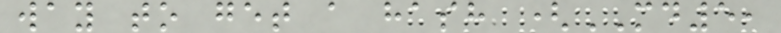way to get a hash (MD5,
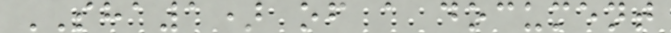SHA1) of a document
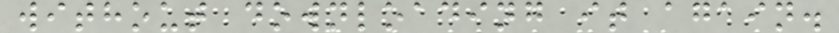without downloading it again.
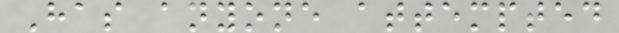Has anyone attempted
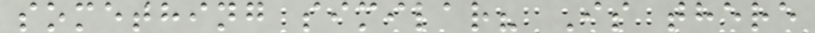something similar? Is there
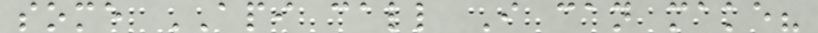some API call I can make?
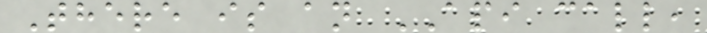There is an API call,
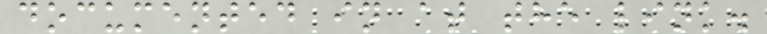documented in at the link.
